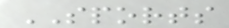SPORTS
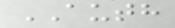AUTH
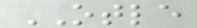OTLE
